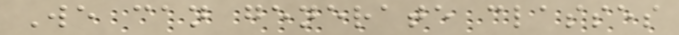We can generate classes
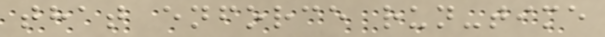that enforce run-time
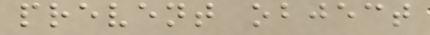prevent object
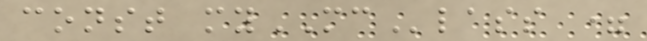const myMClass =
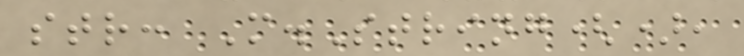str: M.String(),
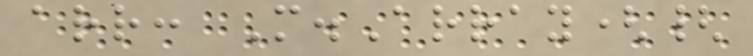arr: M.Array({
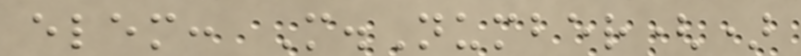elem: M.Number()
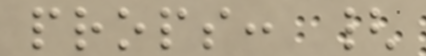props: {
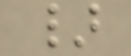}
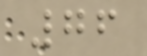76
